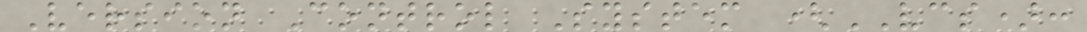Version Control System (VCS):
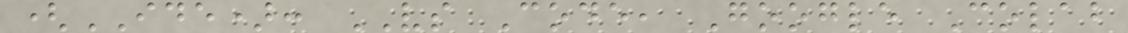(IDE): VS Code, Google Colab
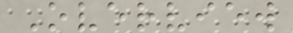Overview
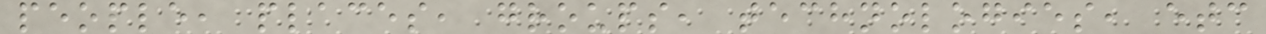people, places, groups, technologies, etc
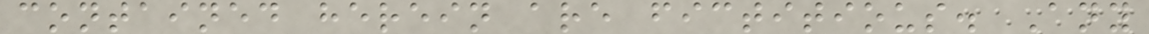contained herein are fictitious. Any
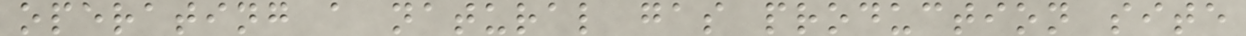operating a natural gas production site
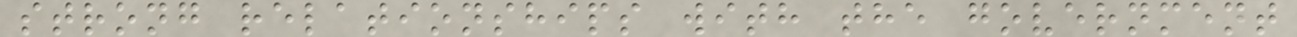strong relationships with the government
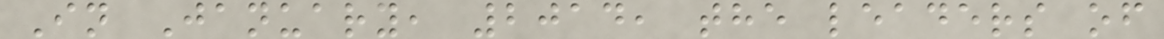In January, 2014, the leaders of
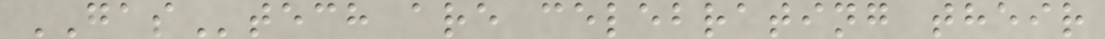GAStech are celebrating their
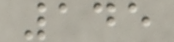145
